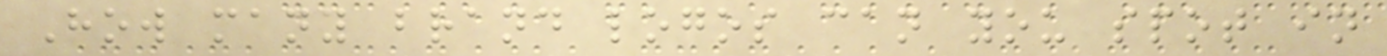How many brand logos can you spot in
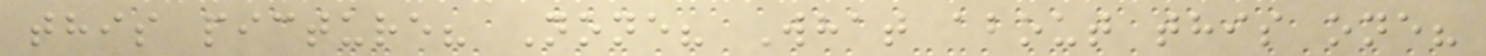this picture? None? What about this one?
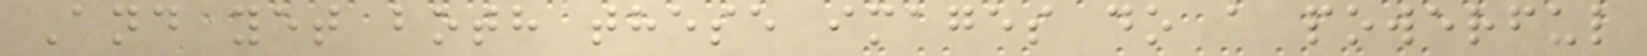And yet both these images do a powerful
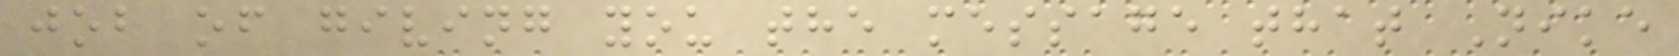job of giving you the message that Nike
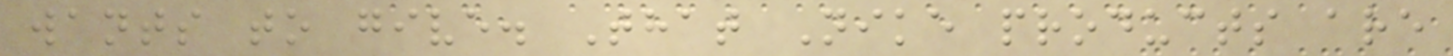wants to give. That Nike products are
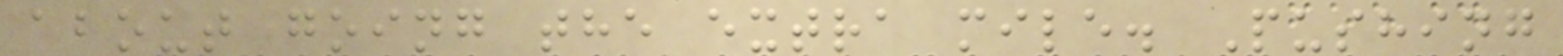about going the extra mile. Pushing
